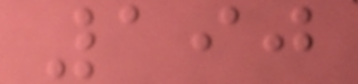190
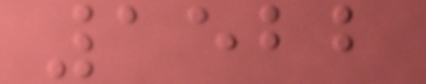1522
